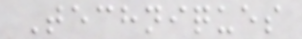Techniques
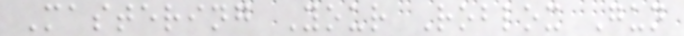Mastering Your Roblox Gun
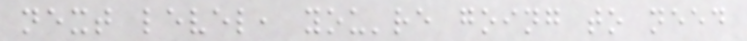next level, you're going to need
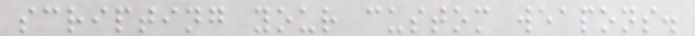scripting your custom weapons.
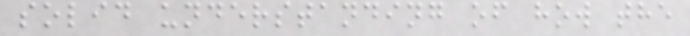solid understanding of how the
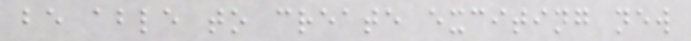be able to create exciting new
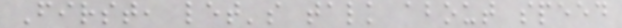First, let's talk about speed
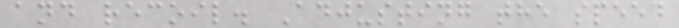and recoil. Adjusting the speed
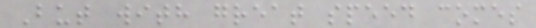But with great speed comes
